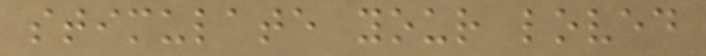stimulate your loved
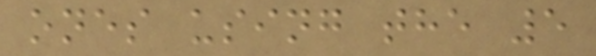ones using the 5
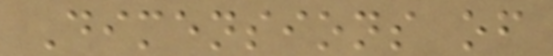Dimensions of
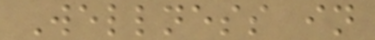Wellness in
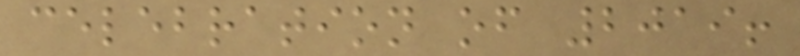celebration of 2019!
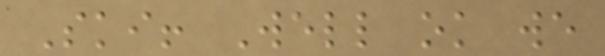Ski! Well ok we
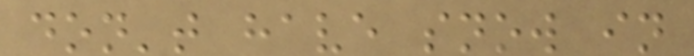don't have snow in
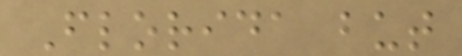Florida but
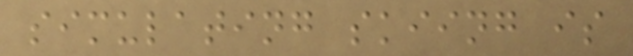simulating skiing is
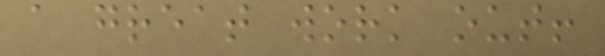a great work out!
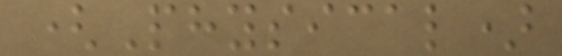(Physical)
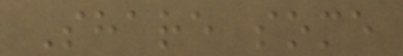Share some
